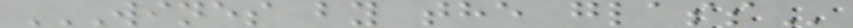WINES BY THE GLASS
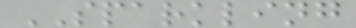SPARKLING
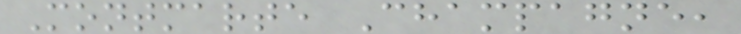Montmarte Champagne,
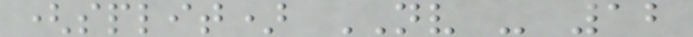(split) NV - 12
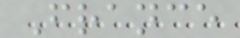France
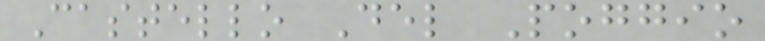Castello Del Poggio
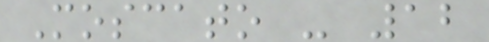Moscato - 12
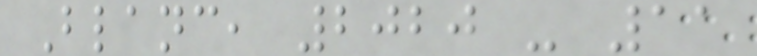Blanc, 2020 - 11
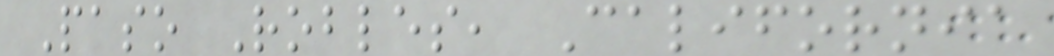Paso Robles, California
